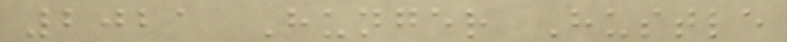2021 Hunger Hustle
